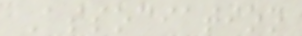Association
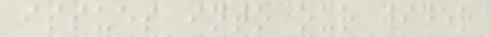issues into our wider
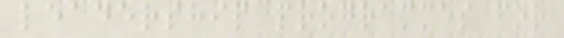leadership programmes for
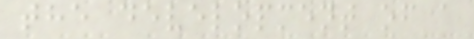the development of a
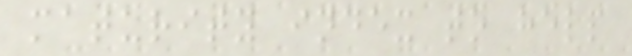maturity index to help
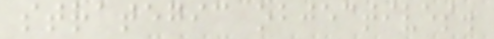strategic objectives.
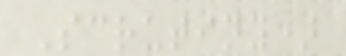Scrutiny)
